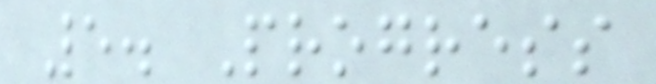5. Progress
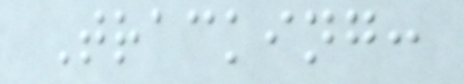Tracking:
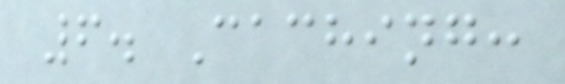6. Caching:
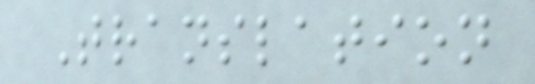Translation
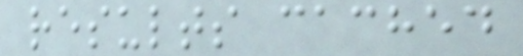results cached
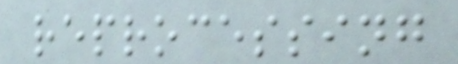reprocessing
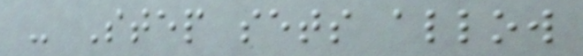- Step sets allow
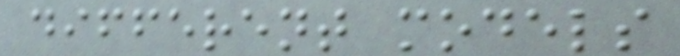different models
